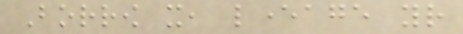Borrow it, leverage your
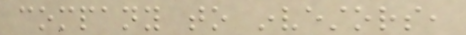company to investors,
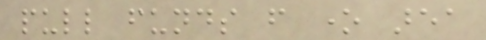pull funds from one area
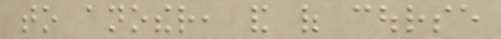to another, and of course
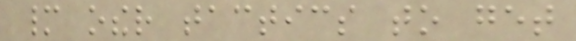many other tactics to get
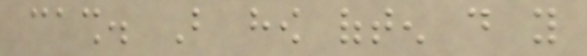cash. But how often do you
